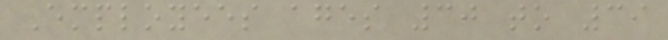Employees ages 30 to 39
